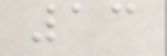13
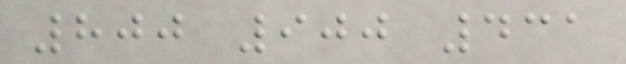800 900 431
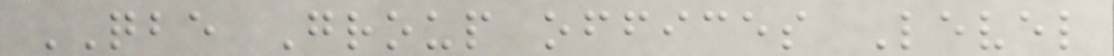QBE Group offices Level
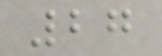27
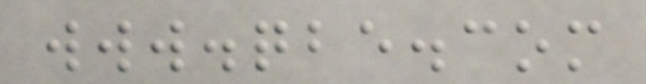www.qbe.com
